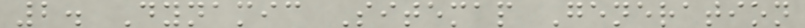2. Dynamic Sitemap Generation
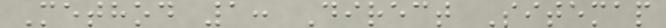Method 1: Direct Sitemap
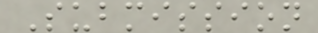Submission
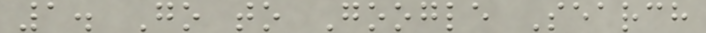1. Go to Google Search
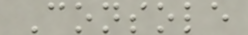Console
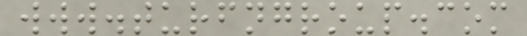www.turfngroup.com
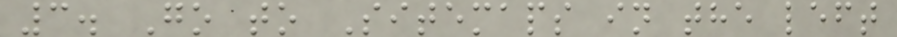3. Go to Sitemaps in the left
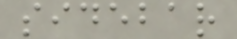sidebar
